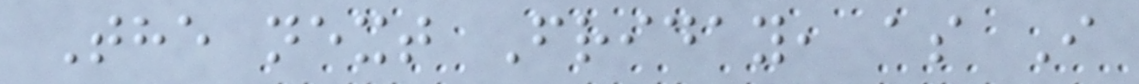The next Friday, as I
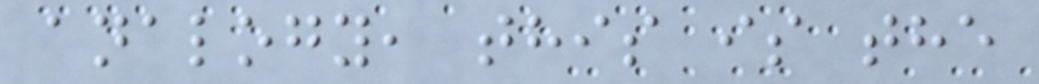analogy, this is the
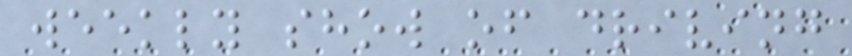weekly show of driving
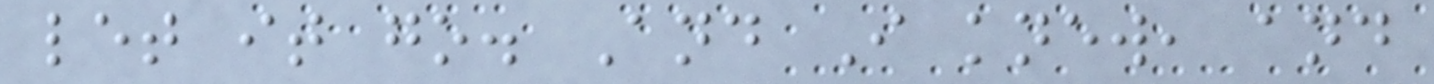let it go. And I knew, and
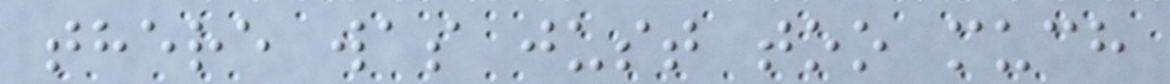there was just too much
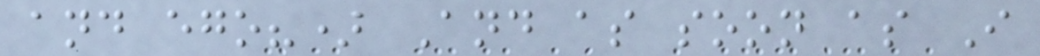and ego?) And as soon as I
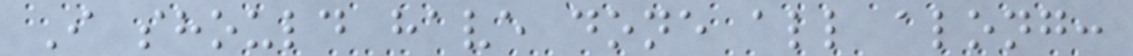I should have done all along:
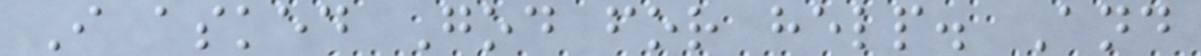I asked God for help. And
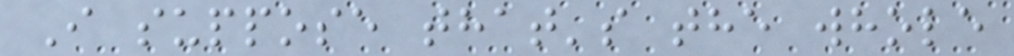I suppose that's the whole
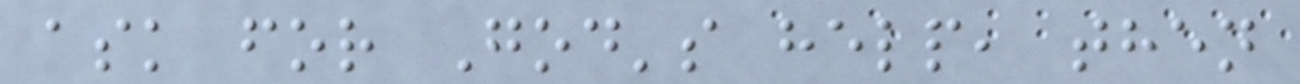ask for God's help, then
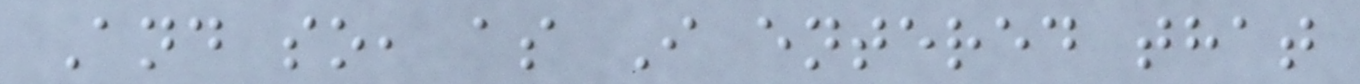And so, as I entered that
